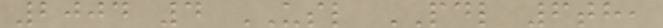2004 4 USL PDL 6th,
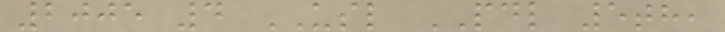2005 4 USL PDL 5th,
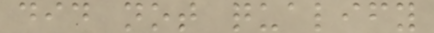did not qualify
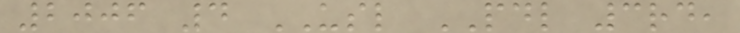2006 4 USL PDL 3rd,
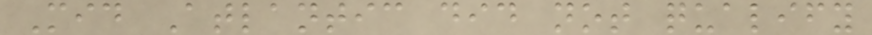Mid Atlantic did not qualify
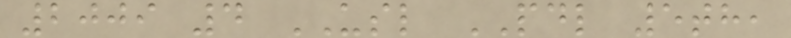2009 4 USL PDL 5th,
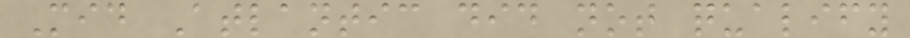Mid Atlantic did not qualify
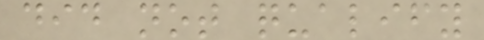did not qualify
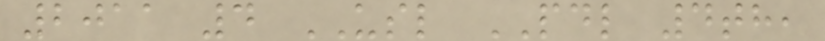2011 4 USL PDL 4th,
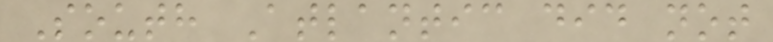South Atlantic did not
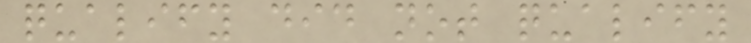qualify did not qualify
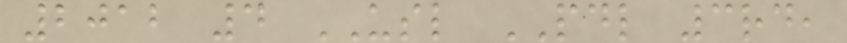2012 4 USL PDL 3rd,
